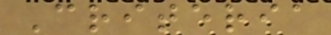Criteria
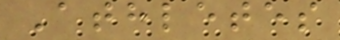Athletes
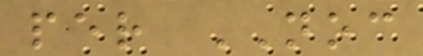per NOC
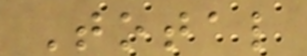Total
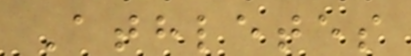Athletes
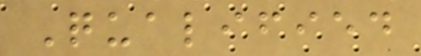Qualified
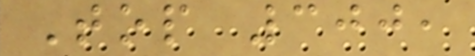Top 300,
